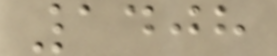1408
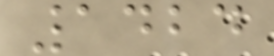1424
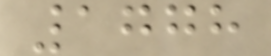1778
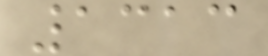1313
